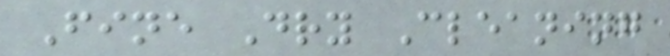Fine Dry Cleaning
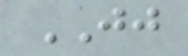JJ
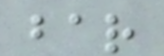bar
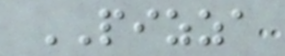PIZZA
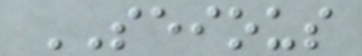SEIOUS
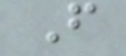F
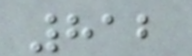812
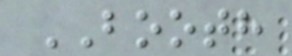BOOTH
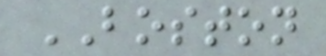BOSTON
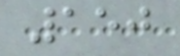150
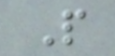P
